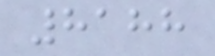8188
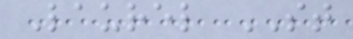Laurel ST
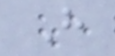H
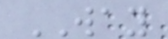WAY
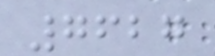7627
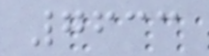7633
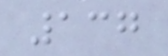137
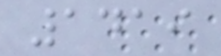1419
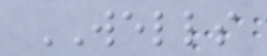WELLS
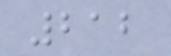212
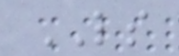LS
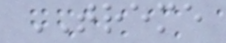TREME
